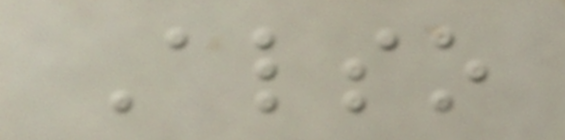Also
